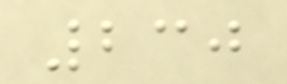230
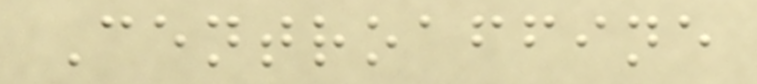Centroaffine
